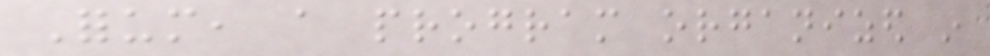Forum, a program organized in
